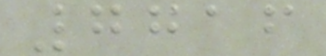7716
